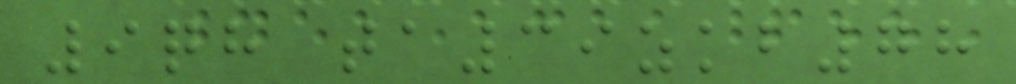9qh ta39zkb78
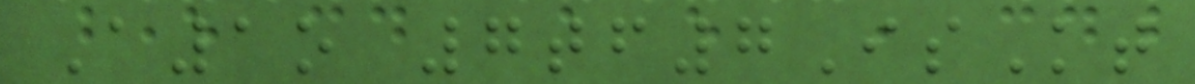A1o 7tf7IsKt
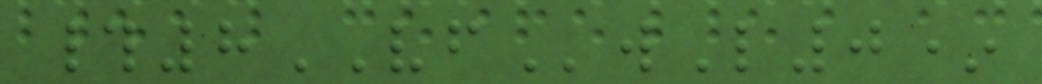#8VFwL0*
